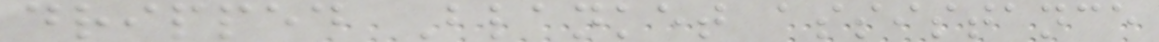dripped Blanket assistance
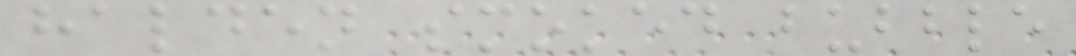halden smoked bubble
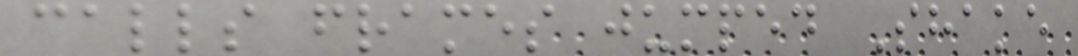calls frames jumped Shake
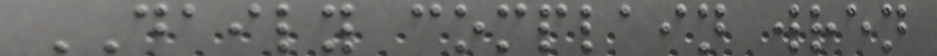DAILY complain wren
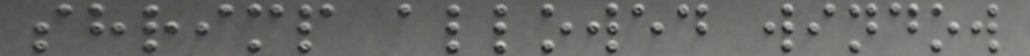shrimp allowed window
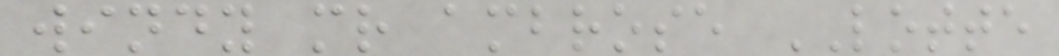windy mr ambrose LOTTE
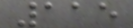115
